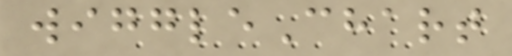wiggleChart
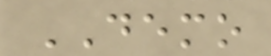DEMO
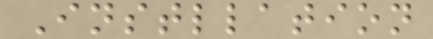Instllation
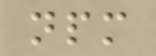npm
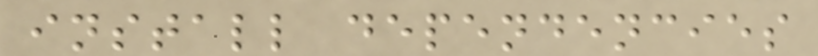install dependencies
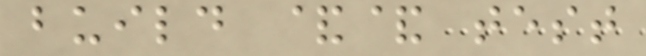build && test
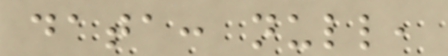data: null,
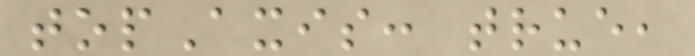topAxis: true,
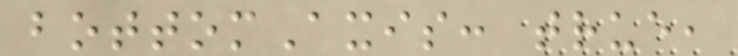bottomAxis: true,
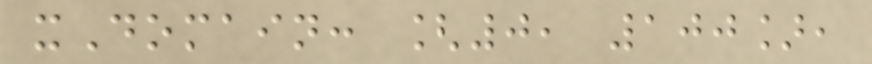xDomain: [0, 100],
